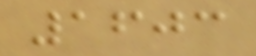1603
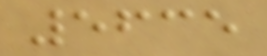5635
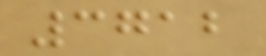3712
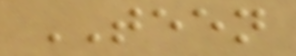TEEN
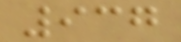937
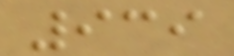939
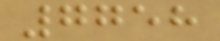7758
